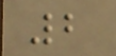2
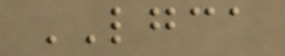LGCA
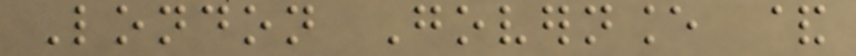London Governance &
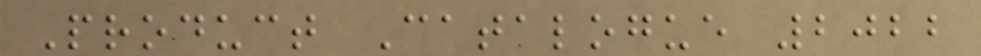Product Catalogue 2022
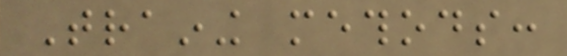Training methods:
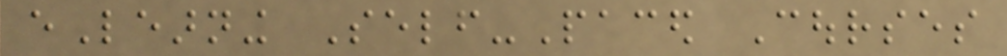eLearning Self-Paced Courses
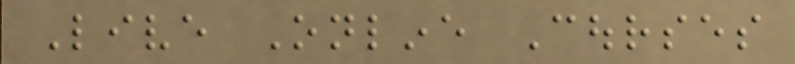Live Online Courses
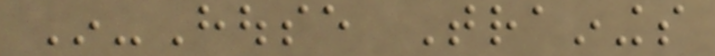In-House Trainings
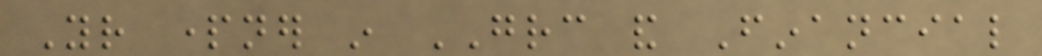Your partner in GRC and Financial
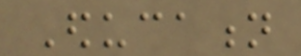Education
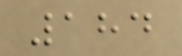184
